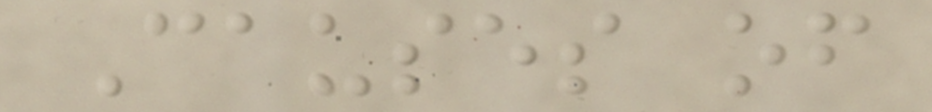Causes of
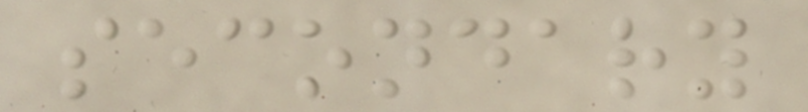secondary
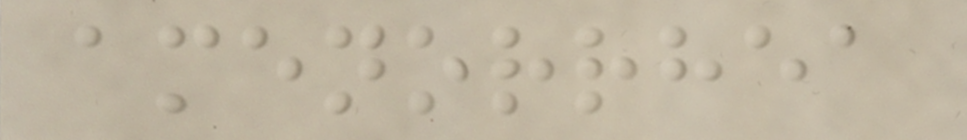amenorrhea
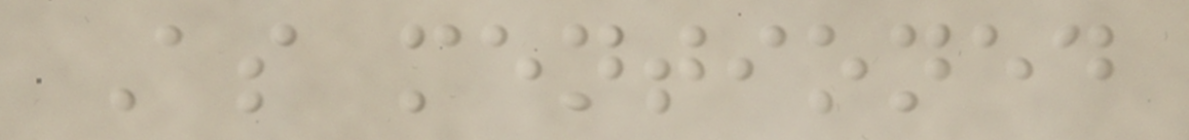As mentioned
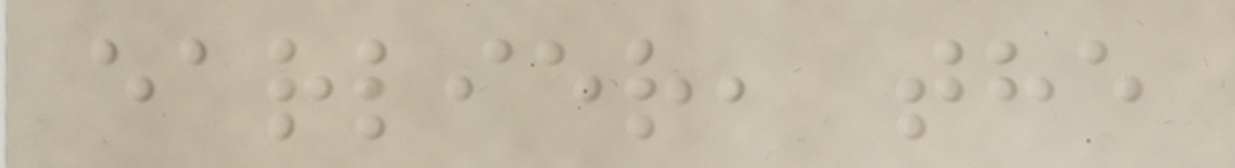earlier, the
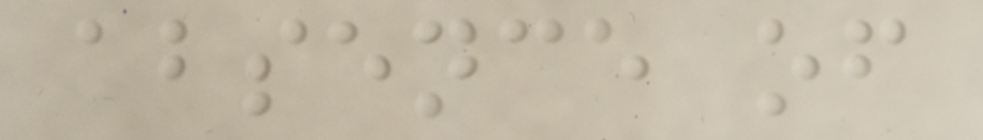absence of
